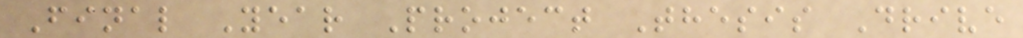Final Year Project Thesis Drive
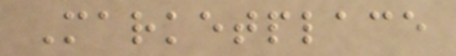Marketplace
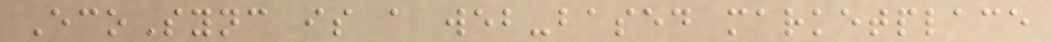EcoSync is a web-based marketplace
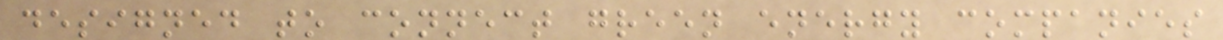designed to connect green energy companies
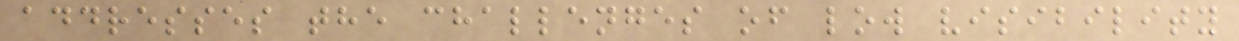addresses the challenges of low visibility
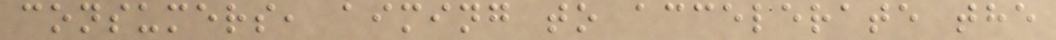consumers, aiming to accelerate the
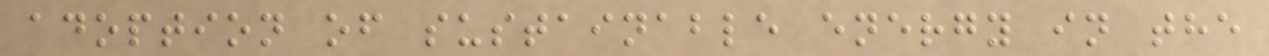adoption of sustainable energy in the
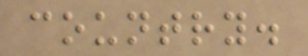country.
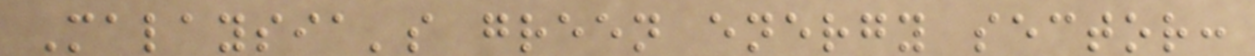Malaysia's green energy sector:
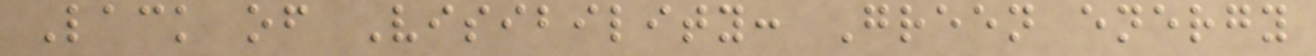Lack of Visibility: Green energy
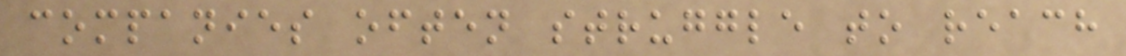companies often struggle to reach
